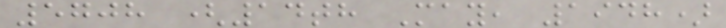5708 (14th May, 1948)
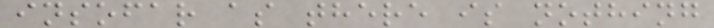insofar as there is nothing
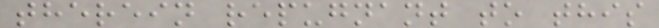therein repugnant to this
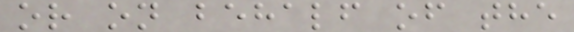or on behalf of the
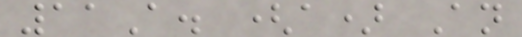11A. (a) An
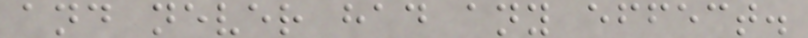and never had any effect.
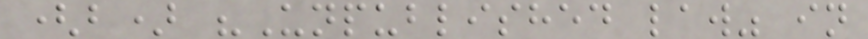(b) "Unpublished law" in
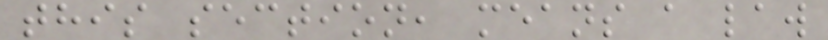this section, means a law
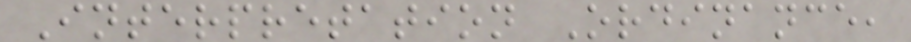Interpretation Ordinance,
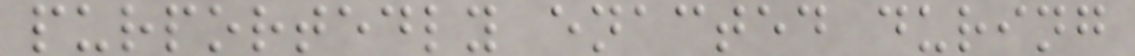purportedly enacted during
